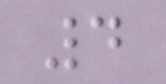4
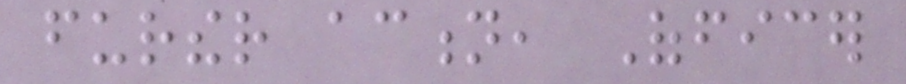further action, Officer
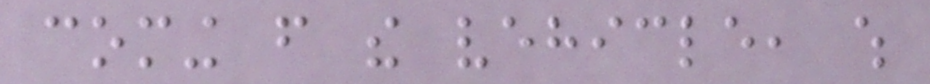coming from the vehicle, which
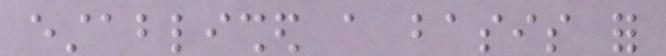established a basis for
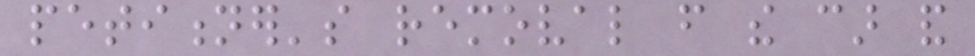petitioner's removal from the car and
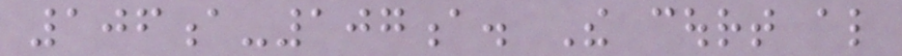106a-107a. The court also
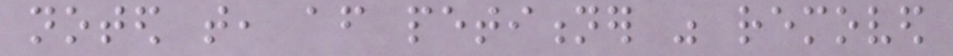noted that, after petitioner was removed
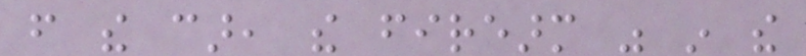from the car, the firearm was in the
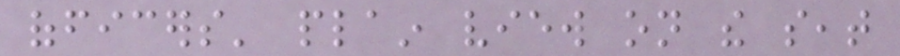officers' plain view on the seat
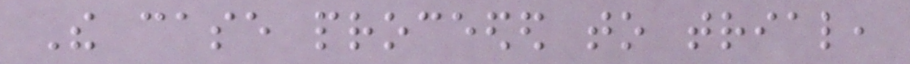The case proceeded to trial,
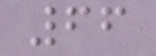66
